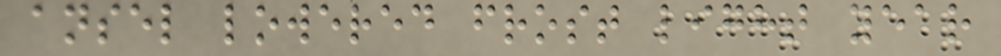ansel lowered frost light year
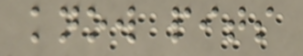know pits
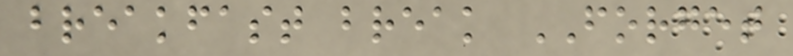breakfast break FORGET
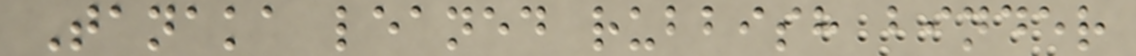Tanaka leaned rubbish binder
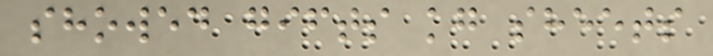showed gifts kg sheets
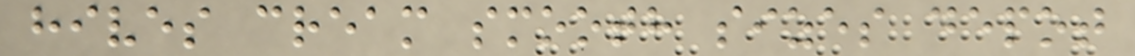hives cream smooth sizes depot
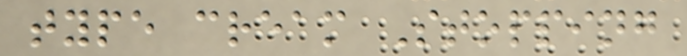type cream Stopping
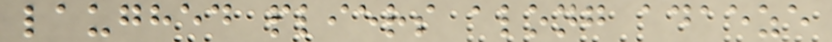laughed pliers along adaeze
